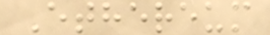Ethereum
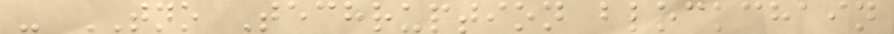- TNO Techruption blockchain
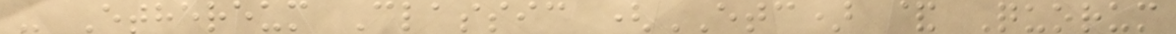- Ethereum Classic (ETC) & Quorum
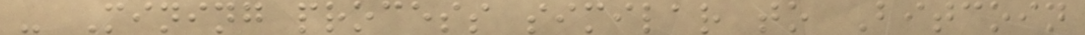- Mining process similar to Bitcoin
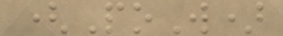(PoW)
